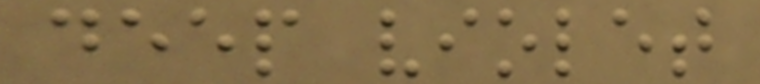deep violet
